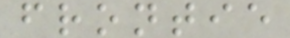frontie
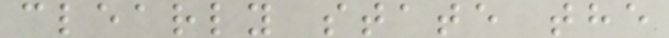clearly state the
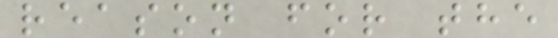reason for the
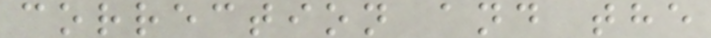correction and the
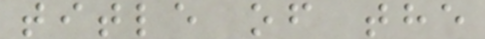title of the
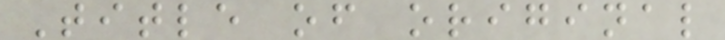Title of original
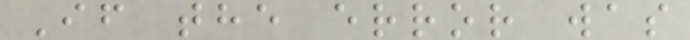If the error was
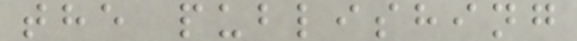the publishing
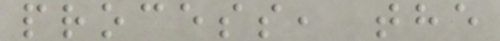process, the
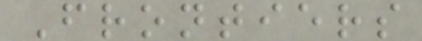Frontiers
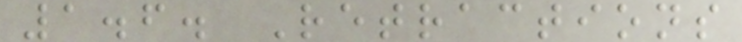1.6. Retractions
